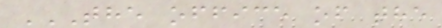THE OFFICE OF THE
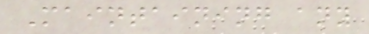Maintaining any
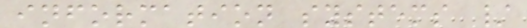information systems /
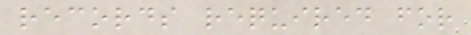records required for
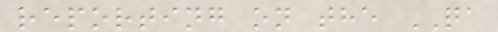reporting on the QA
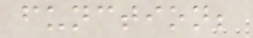function;
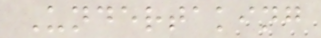Undertaking
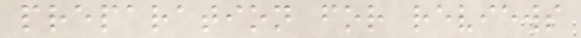preparation for reviews
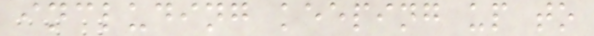including keeping up to
